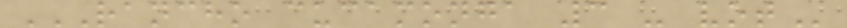RANCHO CUCAMONGA 3 - VOT
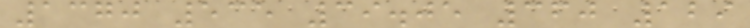1370 535 39.05 360 129
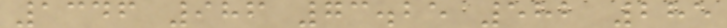1346 986 73.25 582 285
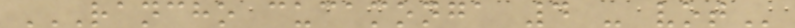RANCHO CUCAMONGA 4 - VOT
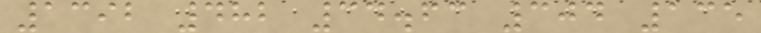1392 482 34.63 304 135
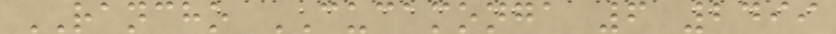RANCHO CUCAMONGA 6 2499
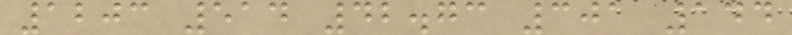1203 514 42.73 301 144
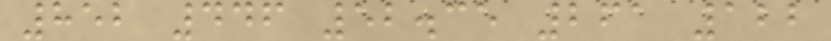852 446 52.35 261 122
